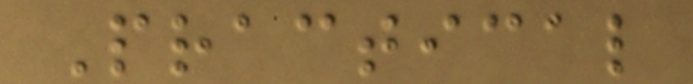Practical
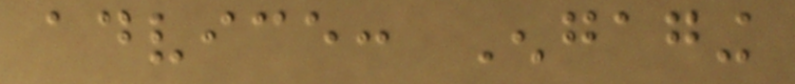advice: Engaging
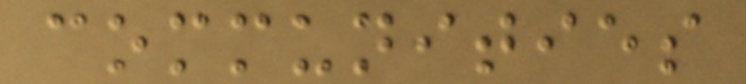communities
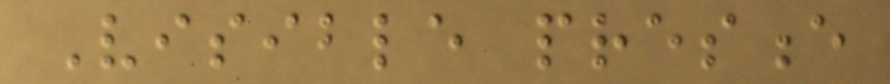Visible presence
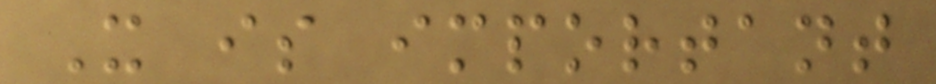It is important
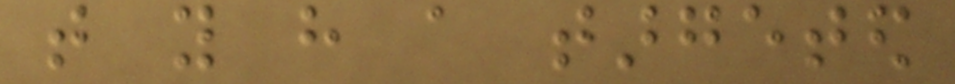that you have a targeted
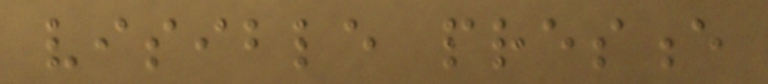visible presence
